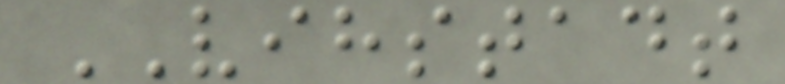VIHSTADT
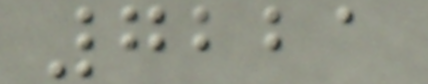7221
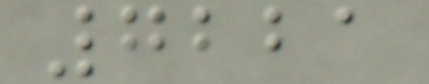7221
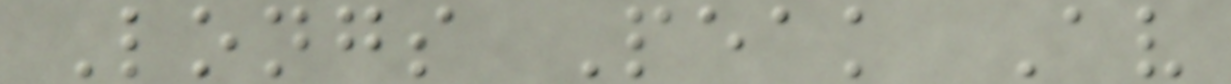Longs Peak Av
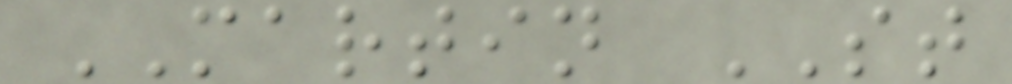MARTIN ST
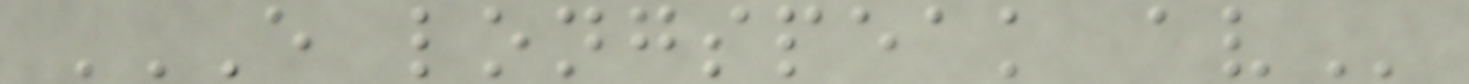E LONGSPEAK AV
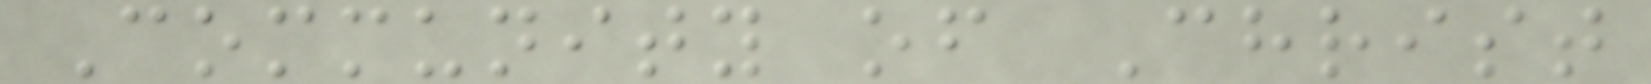Community of Christ
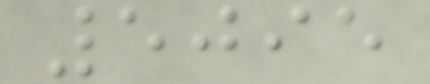5095
